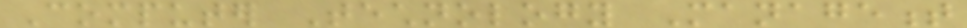Computer Technology Management
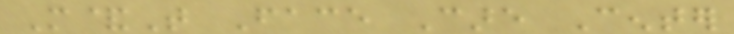M&T Face Care Center
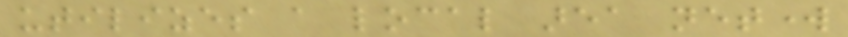utilizes a local area network
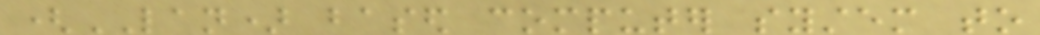(LAN) based computer system to
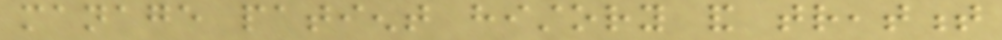manage patient history and treatment
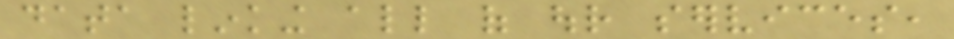data linking all of our services,
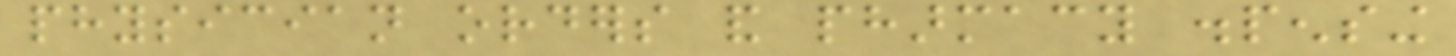physician orders and pharmacy dispensing
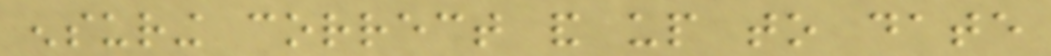ensuring correct and up to date
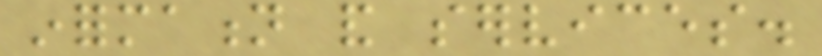information and services.
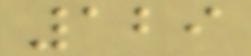129
